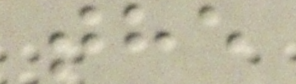the
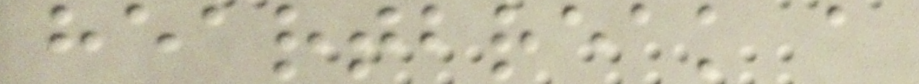heartbreak a
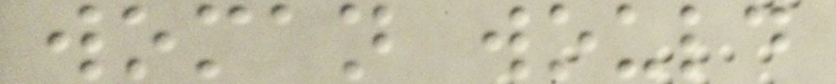woman would
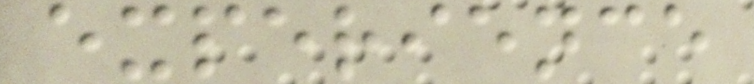experience
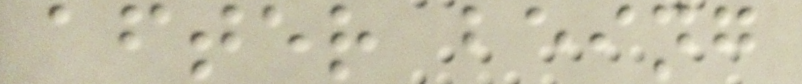after being
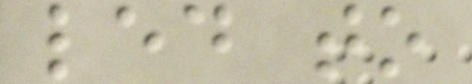led to
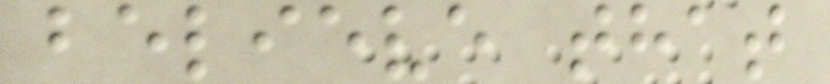believe that
